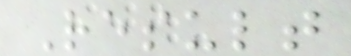Result
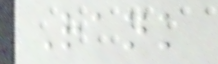Rank
